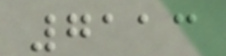7113
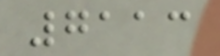7113
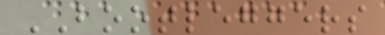BOOTLEGGERS
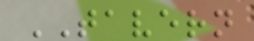TAVERN
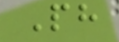Ph
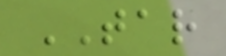TAR
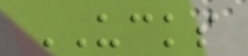UCKS
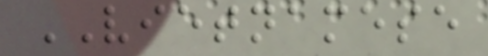VIETNAMESE
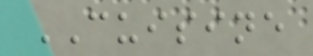CUISINE
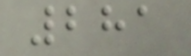281
